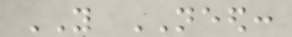YOU NEED:
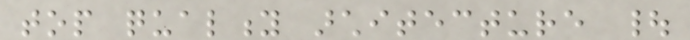top quality architecture |
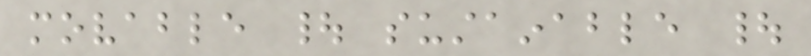movable | sustainable |
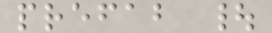prefab |
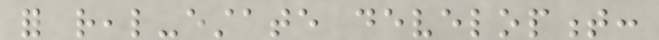for real-estate development:
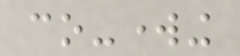co-working
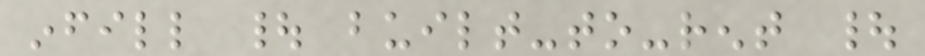infill | built-to-rent |
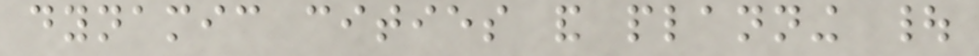dynamic cities and planning |
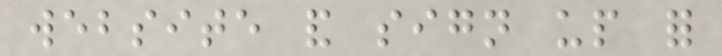website and sign up for
